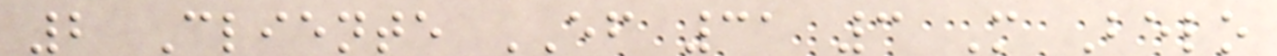2 Cliente EF 31 3 M Belo
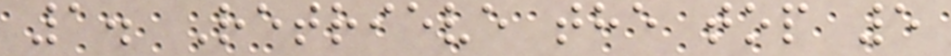1. Retrieve the top 5
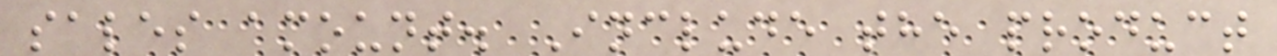sales amount. Include the product
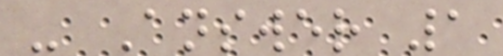- Answer 1
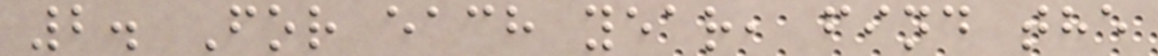2. For each year, find the
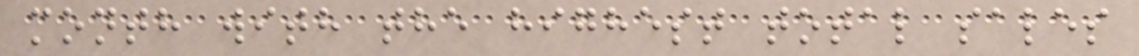month with the highest total sales
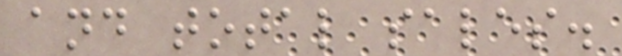and total sales.
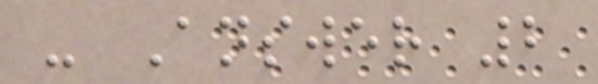- Answer 2
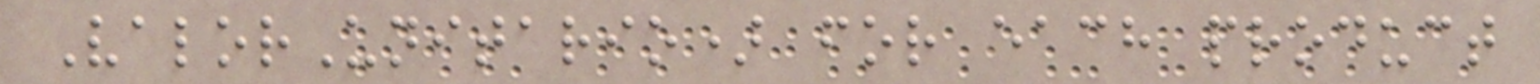ValorUnitario) for each product
